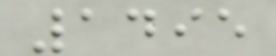1495
